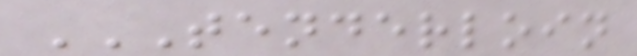TENDERLOIN
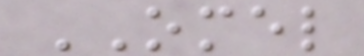OMEL
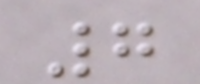7
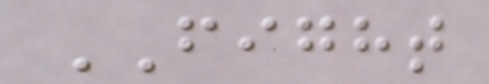FIGHT
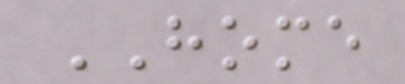HOME
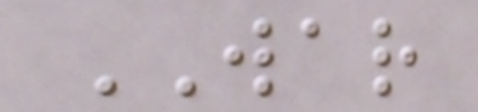WAR
